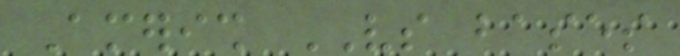Amerish VS bases
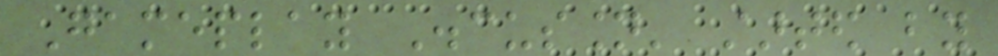Gameplay Discussion' started by
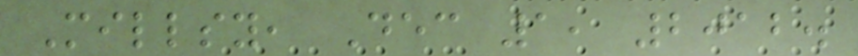Millsy, Dec 1, 2012.
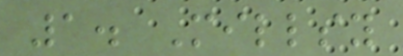1. Millsy
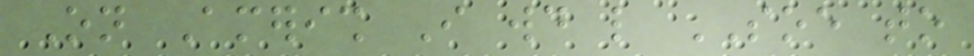On Amerish I would like SOE to
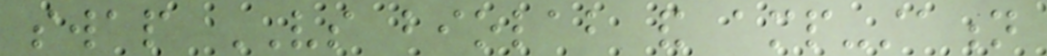swap VS biolab and amp-station
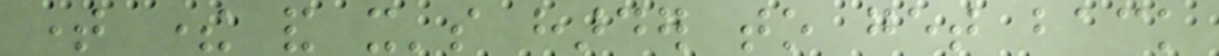time there and it's harder to get back
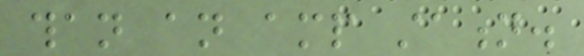than an amp station.
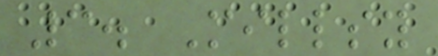3. Millsy
